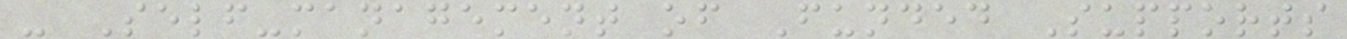- Self-management of Funded Supports
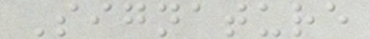Signature
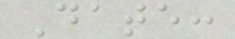Date:
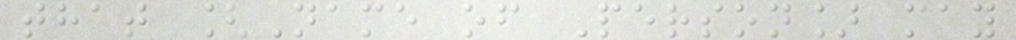that [Name of Person] may
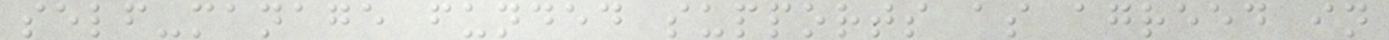self-manage funded supports as agreed in
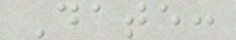Date:
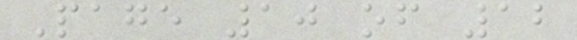Page 10 of 12
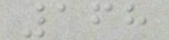168
